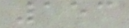153
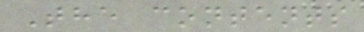The contents
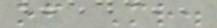of Mr.
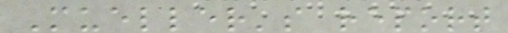Mueller's report
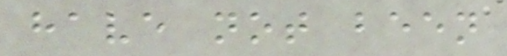have not been
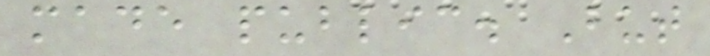made public. But
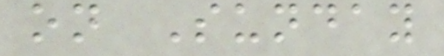on Sunday
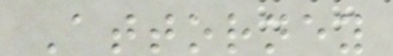Attorney
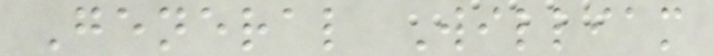General William
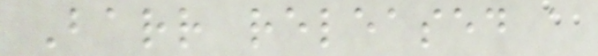Barr released a
